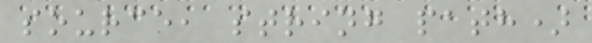source, string path)
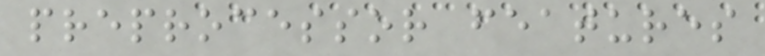preprocessor features
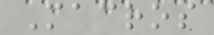Macros
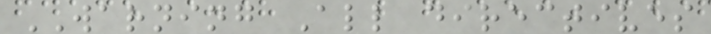WARNING All directives
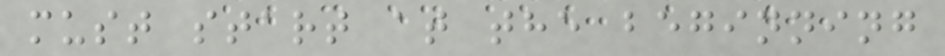must start at the beginning
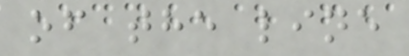of the line
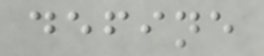define
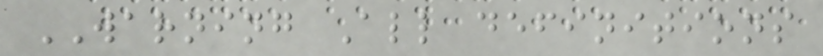WARNING All definitions
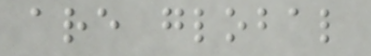are global
